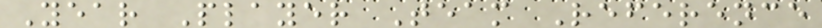Year Player Team Reference
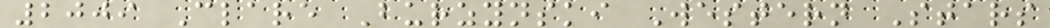2009 Clare Burzynski Western Stars
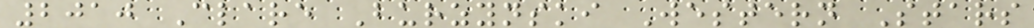2010 Clare Burzynski Western Stars
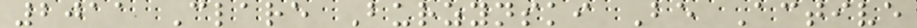2011 Clare Burzynski Be Active
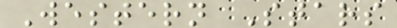Western Stars
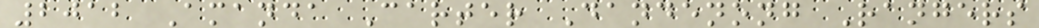2012 Amanda Carter Dandenong Rangers
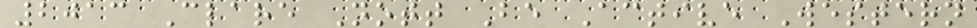2013 Clare Nott Be Active Western
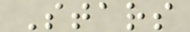Stars
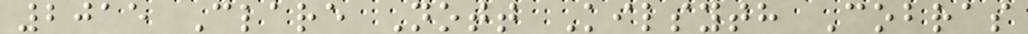2015 Clare Nott Kilsyth Cobras
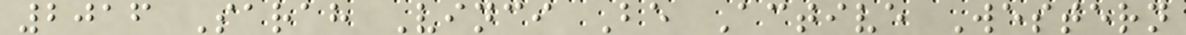2016 Sarah Vinci Be Active Western
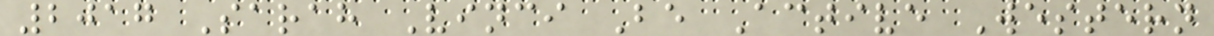2017 Sarah Vinci Be Active Western
